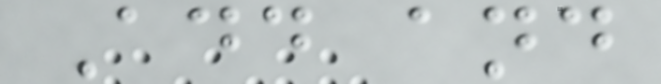Add and
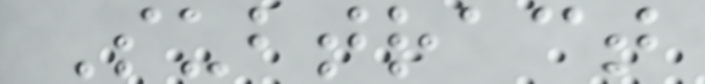Subtract
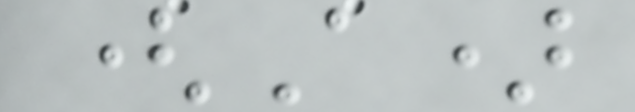(A)
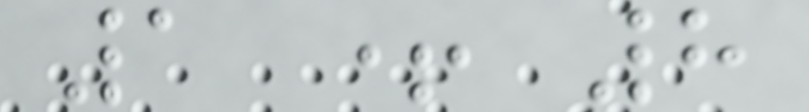1 + 8
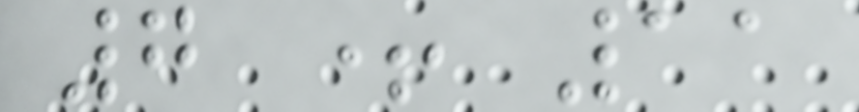7 + 11
